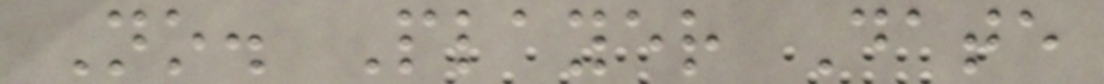No. Player Date
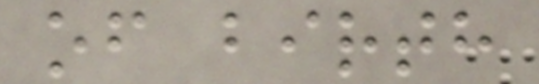of birth
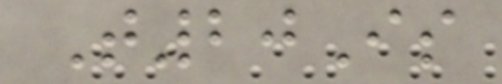T20Is
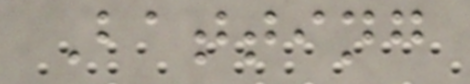Batting
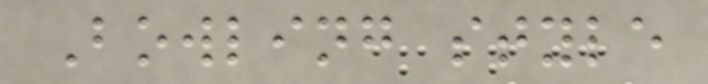Bowling style
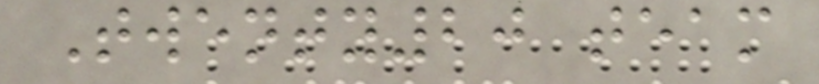Twenty20 team
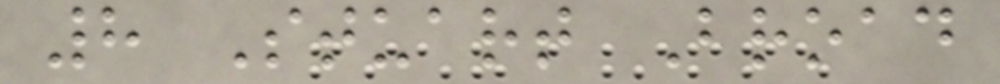8 Stuart Broad
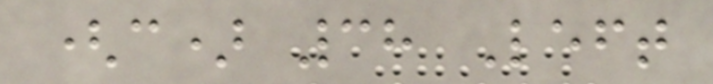(c) 38 Left
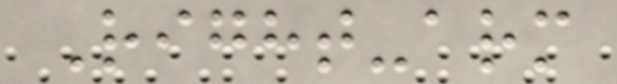Right-arm
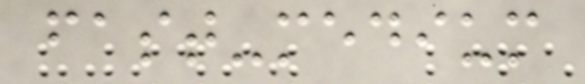fast-medium
